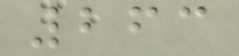263
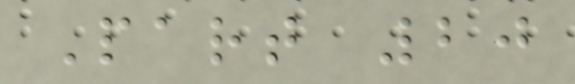Part 20
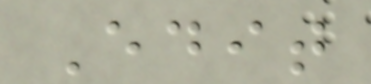Edit
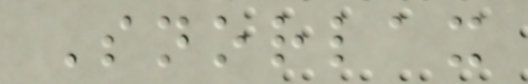Snorlax
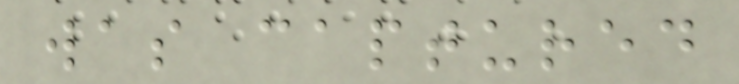was captured
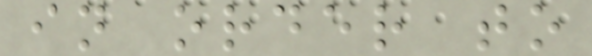in order to
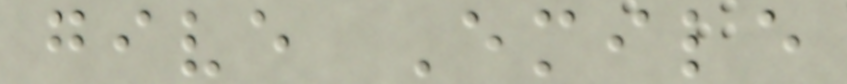give Emile
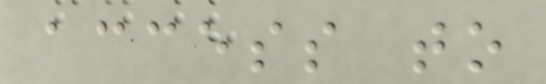access to
